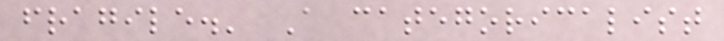fragile.' A categoricalist
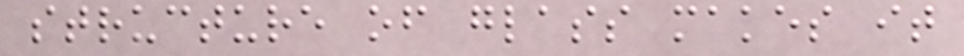structure of glass makes it
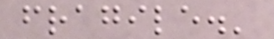fragile.'
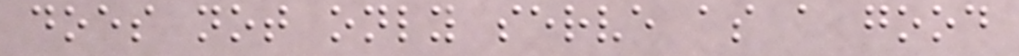does not only serve as a good
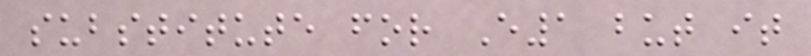substitute for E1 but it
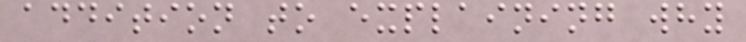addition to explaining why
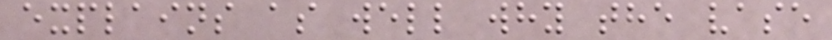explains as well why the vase
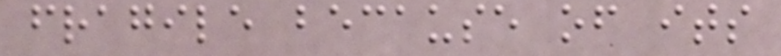fragile because of its
